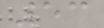53
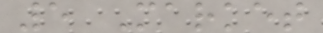5 Market
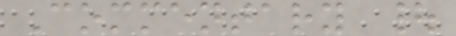Commentary |
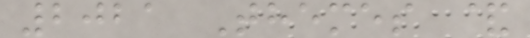2021 Themes &
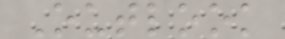Outlook
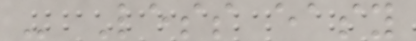- Less easy
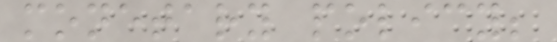monetary policy;
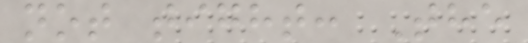not tight: The
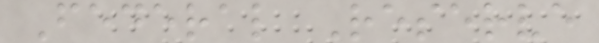Federal Reserve
